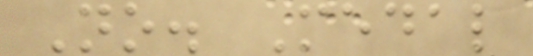No. Medal
